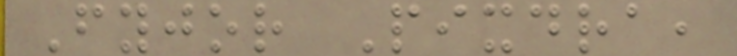Fyjor Pixdra,
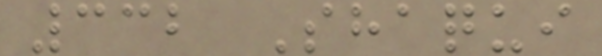332 Shaqui
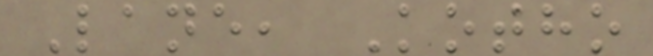Lane, Kotho
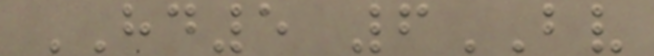HD5 6BV
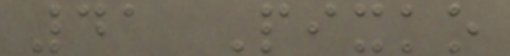41 Pixko
